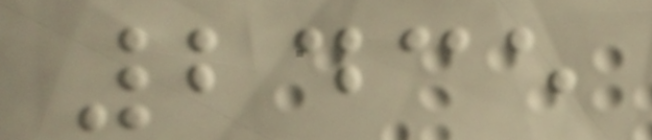2435
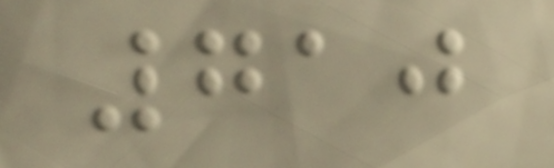710
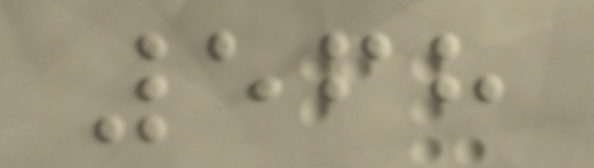568
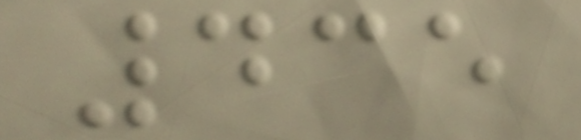435
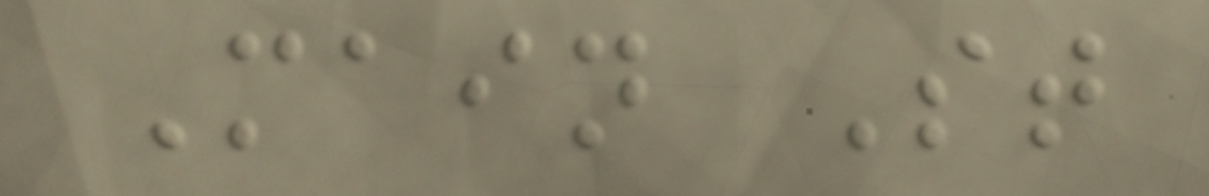Main St
